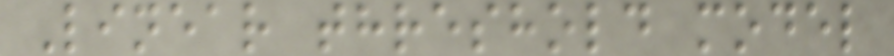Linear threshold model
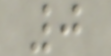0
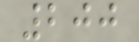200
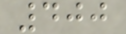400
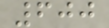600
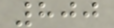800
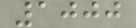1000
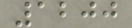1200
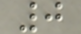0
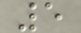5
